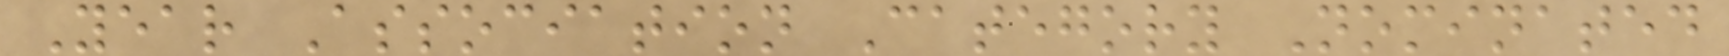Year Association Category Nominated
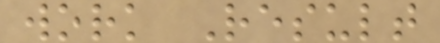work Result
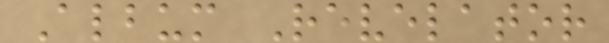Album Revelator
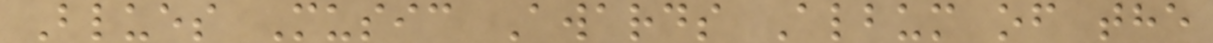Blues Music Awards Album of the
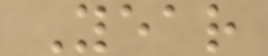Year
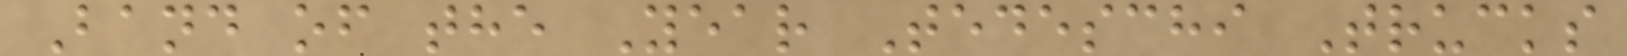Band of the Year Tedeschi Trucks
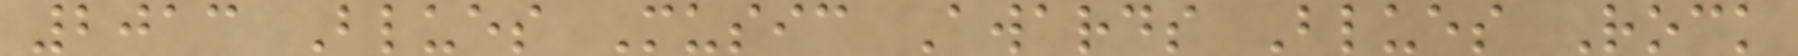2013 Blues Music Awards Blues Rock
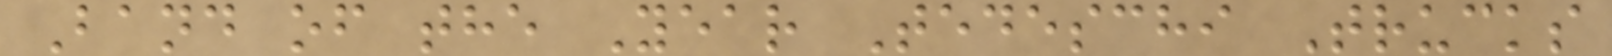Band of the Year Tedeschi Trucks
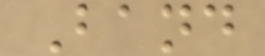Band
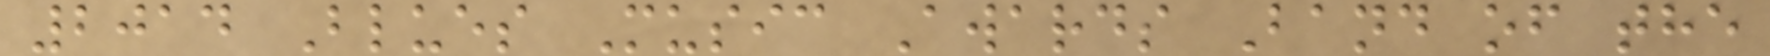2014 Blues Music Awards Band of the
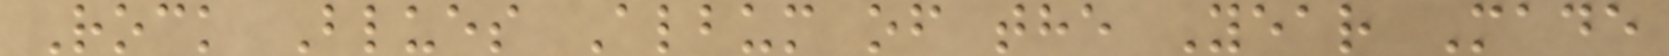Rock Blues Album of the Year Made
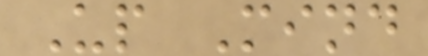Up Mind
